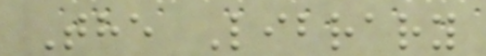The Library
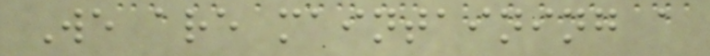We are maintaining a
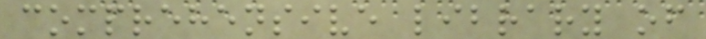comprehensive library of
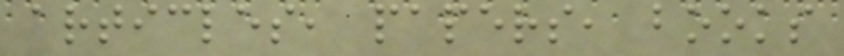articles, papers, books
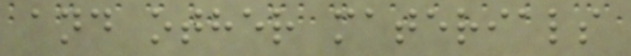and other materials
